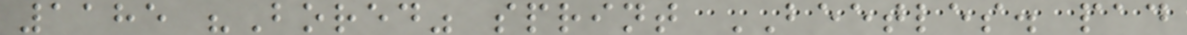1185 "Bored" sprint BEETLES. pad
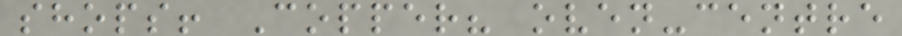shops! Copper? oven-centre
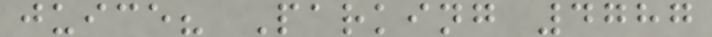juice? Parking 4787
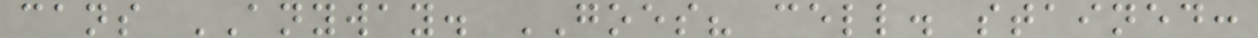cans ANYWAY. GOES? cell. stained:
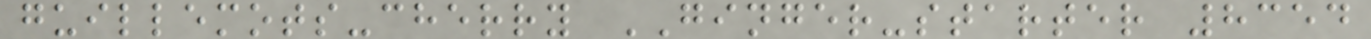guillemots-cherry GINGER-starter 8354
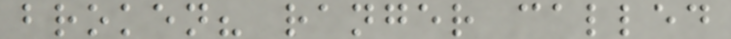broken? ranger called
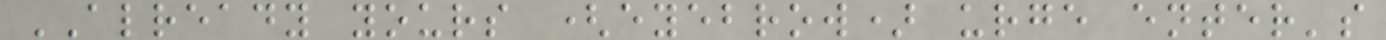ALREADY yours (eyebrow) urge enter's
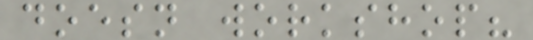doesn workshop?
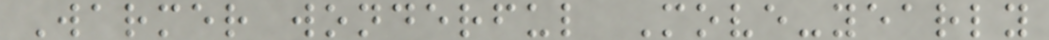Warmer wonderful Move-yearly
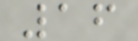16
